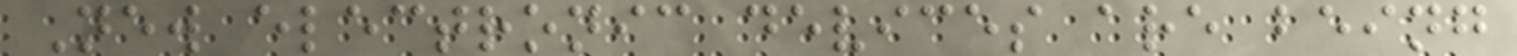New electronic devices are being
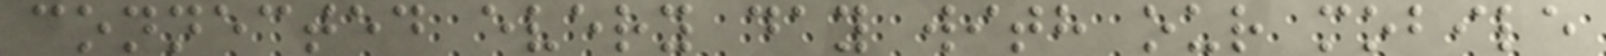connected every day with our mobile
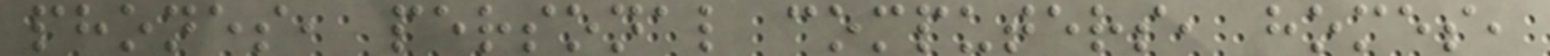phones, personal computers, homes,
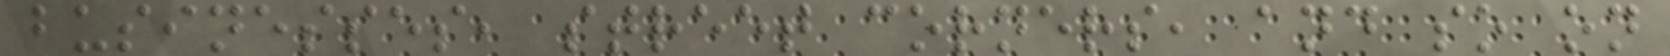businesses, street corners, and so on
